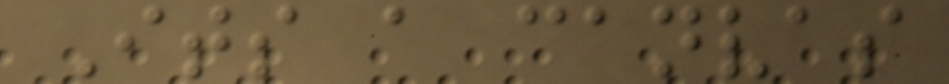Its a canvas
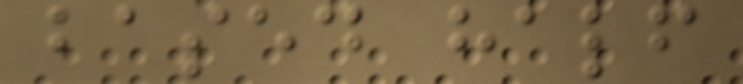based half
